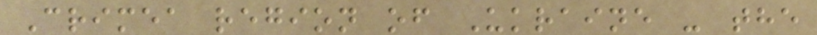Crimea region of Ukraine - the
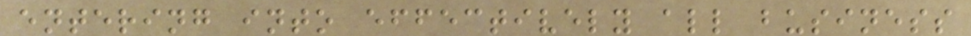entering into effectively all business
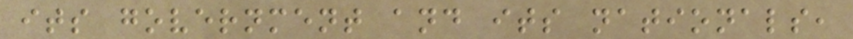its government and its nationals,
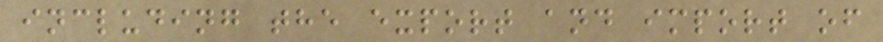including the export and import of
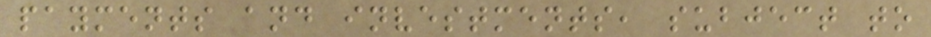payments and investments, subject to
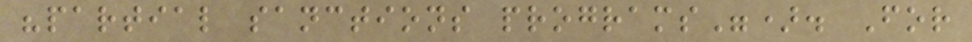"partial sanctions programs"). For
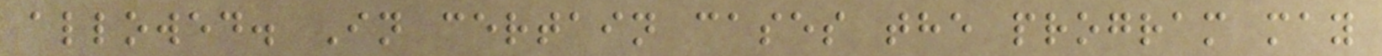allowed. In certain cases the program may
